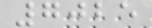7025
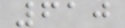610
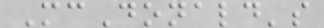McDonald's
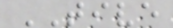TIVE
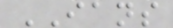IANS
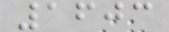1603
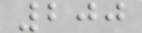200
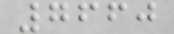7660
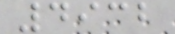4932
